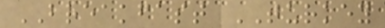BREAKFAST TURKEY
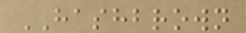HASHBROWN
